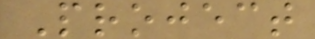Project
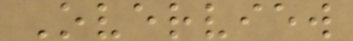Overview
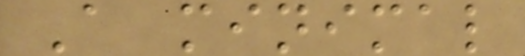A minimal
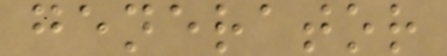generator
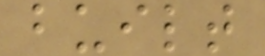built
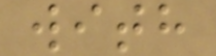with
